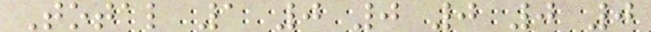Total 1 0 0 0 0 0
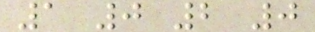1 0 2 0
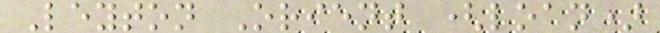Leyton Orient (loan)
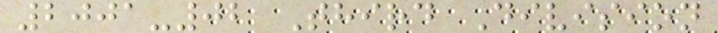2001-02 Third Division
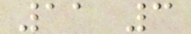11 3
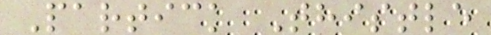Partick Thistle
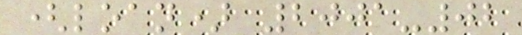(loan) 2001-02
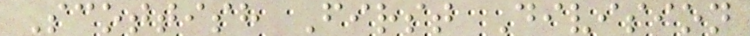Scottish First Division
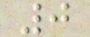0
